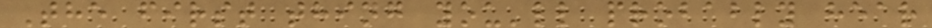The first thing you'll probably hear
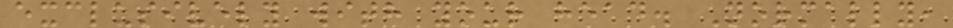exclusively with your head. Normally,
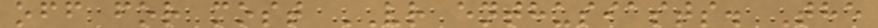off for most VR enthusiasts. The
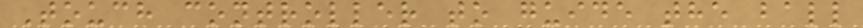Touch controller to guide the ball
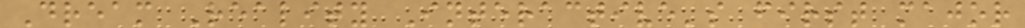Dream Reality Interactive's first major
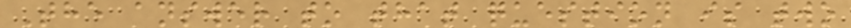The answer to that question is two
